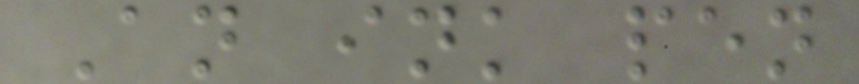An ink pen
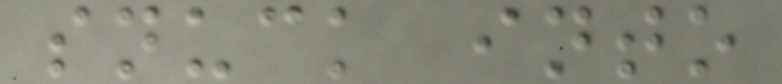snuck into
